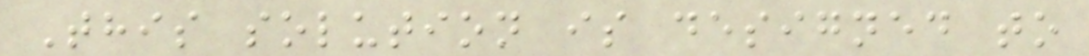This solution is designed to
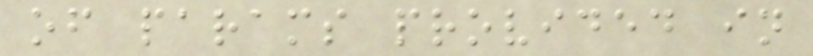of params provided in
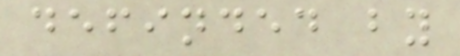definded by
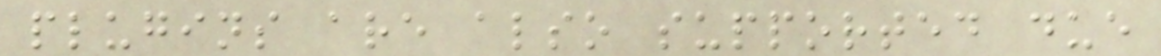plugins are also supported due
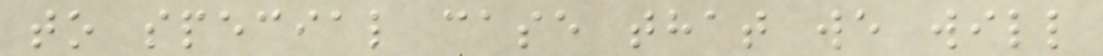to special case that we will
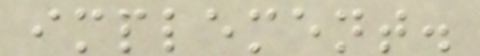implement.
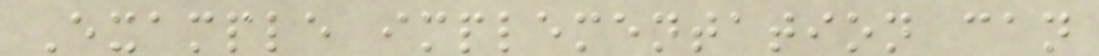Example implementation can
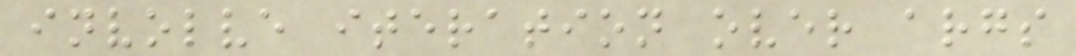involve iteration over args
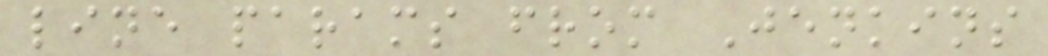line params from Jenkins
